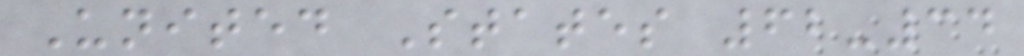United States 62-34
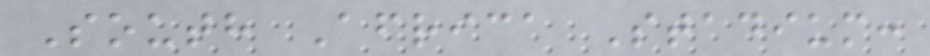South Africa Stadium:
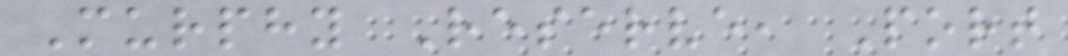Murphy Reserve, Port
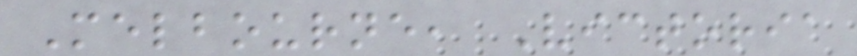Melbourne, Victoria
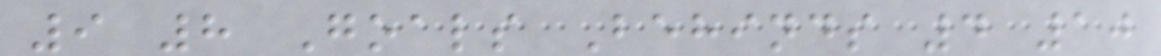9 8 Goals Behinds 4 10
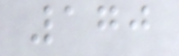170
